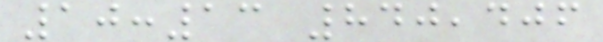10:13 840,406
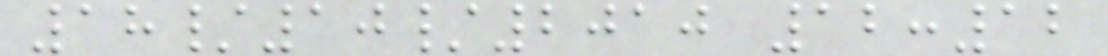18/10/2010 12:12
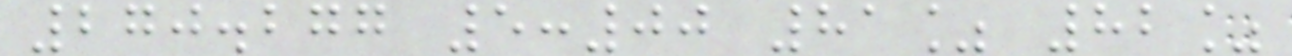270.277 5:00 81% 82%
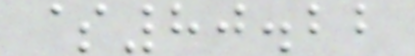$80.22
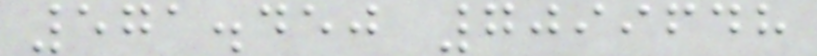571.450 7099648
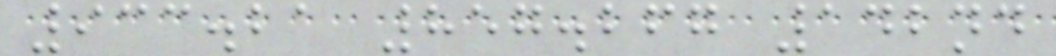933.21 857.267 142nd
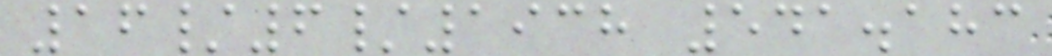16/6/1938 541.183
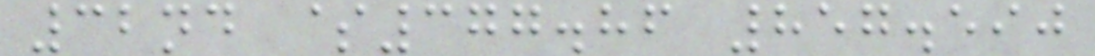32nd $377.86 857.590
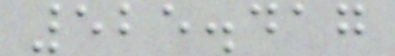525.417
